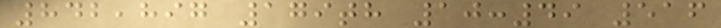842,897 179th 10:49 516
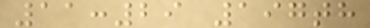11:29 197th
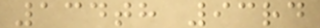134th 93rd
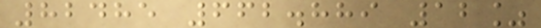82485 662.889 12%
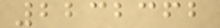2232362
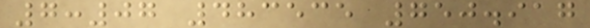7:07 483535 750.917
